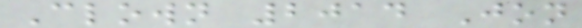Clown 2014 Jon
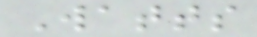Watts
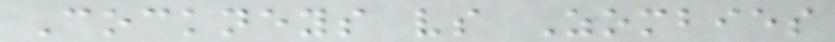Cockneys vs Zombies
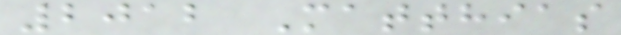2012 Matthias
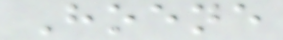Hoene
